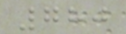780
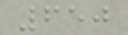650
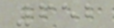652
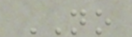NO
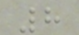8
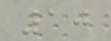10
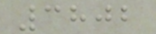3802
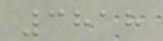3818
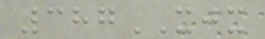387XJX
